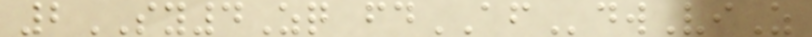2SY4Zq fdAFdwViZ
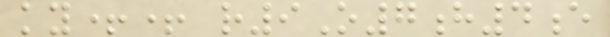ky++ r9O7h4e
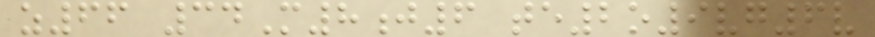z66 34M8j6 te2o9vg6v
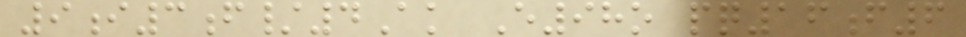9i3f/4Ak E98o pq16f6
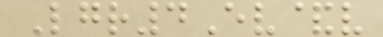Lgr4Ev&v
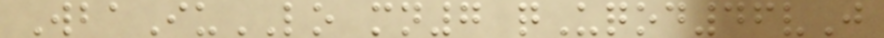WbaIuLO mn7 qUqod46vJ
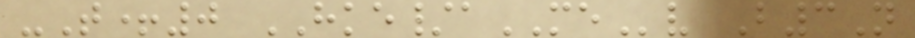-T+0 HKE/aMEv B3N
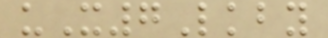uX7Lkby
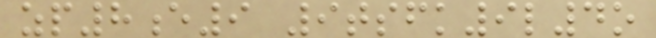zp8e9 9tsfk9l4o
